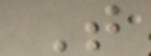T
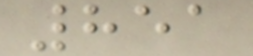851
